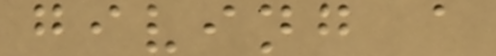giving a
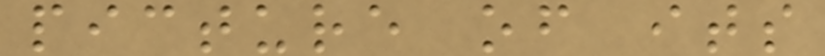picture of its
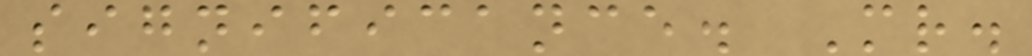significance. Mr.
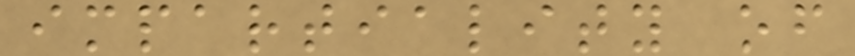impartiality of
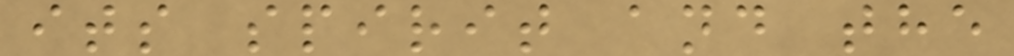its spirit and the
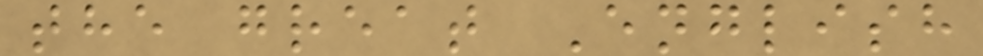the great English
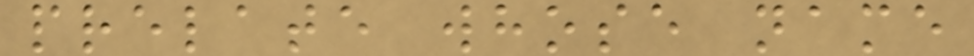prelate whose name
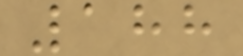188
